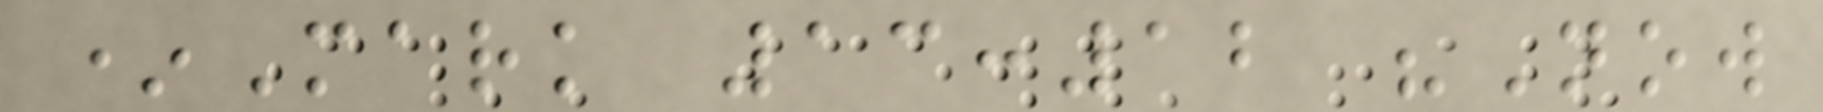*Mark 13:12 "Now
